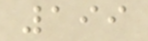199
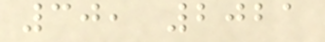30, 2021
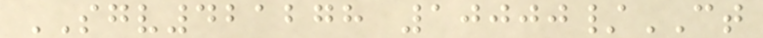SGV421278 10000/CT
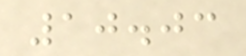10.03
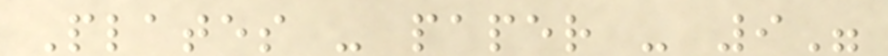Plates - paper - 9"
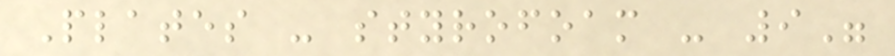Plates - styrofoam - 9"
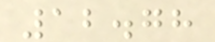12.78
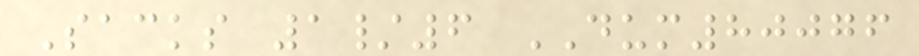Sacks 1/6 DUM80076
